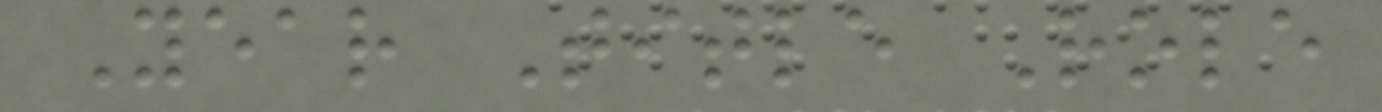Year Title Role
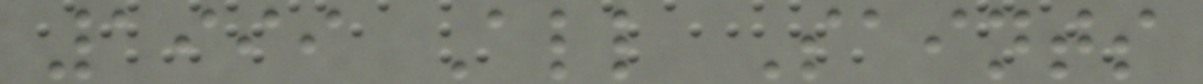1999 All Saints
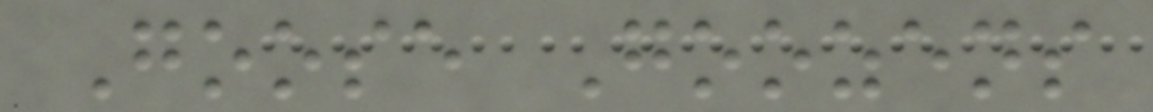Goose Goozens
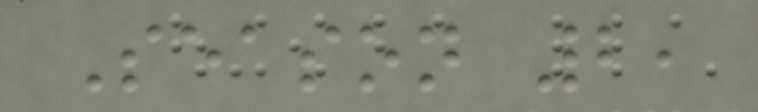Season 2,
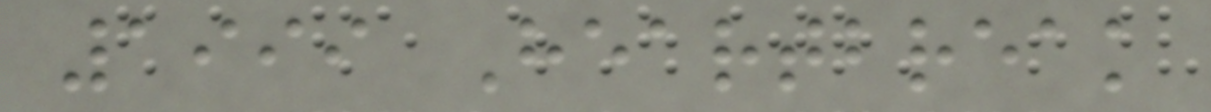1999 Heartbreak
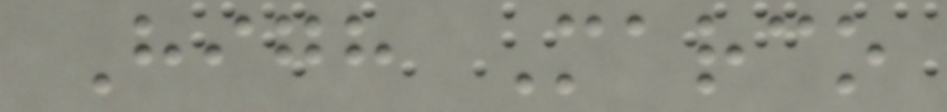High Marco
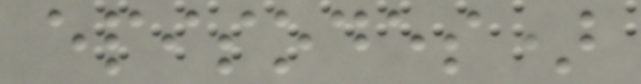episodes)
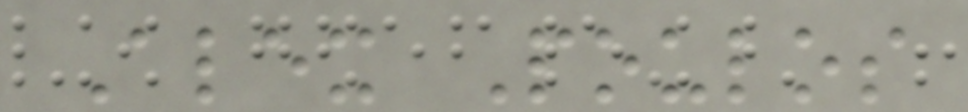Alex Poulos
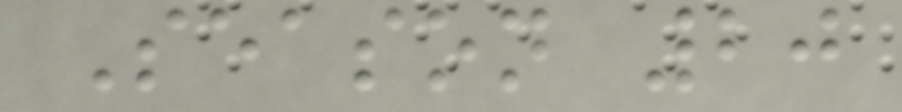Season 20
